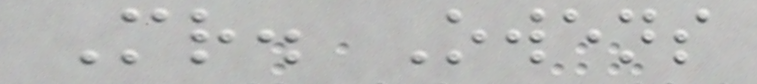Mr. Owens
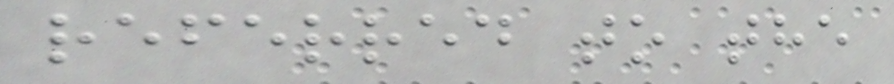referred to the
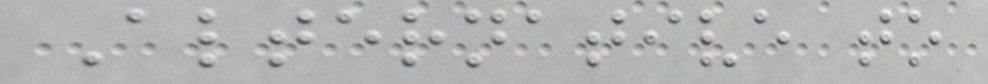Alternative to
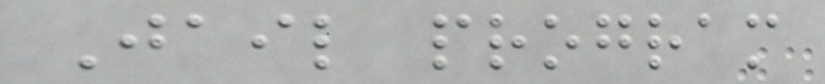Jail program
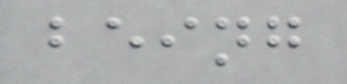being
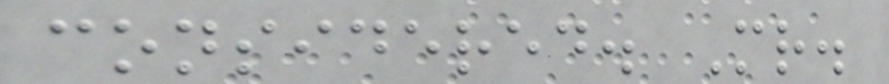considered. Mr.
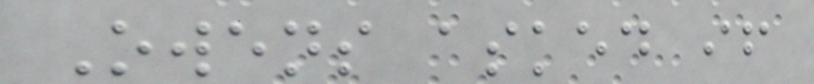Owens asked if
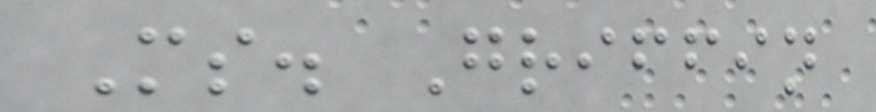Ms. Griffin
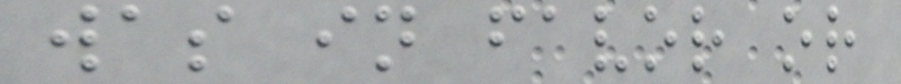was in favor or
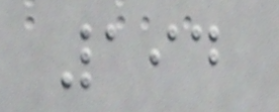194
